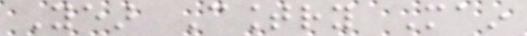Year Country Main
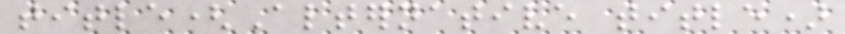title(Alternative title)
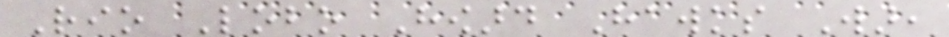Rio Lobo Howard Hawks War,
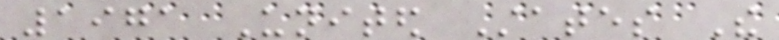1971 United States The
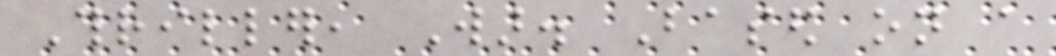Thriller, War. Based on a
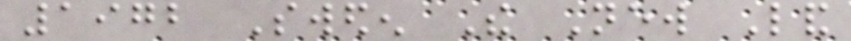1972 Sweden The New Land
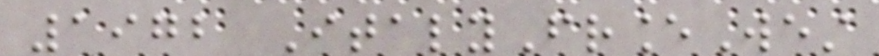1972 ItalyFranceWest
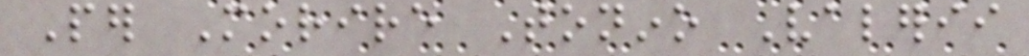Per Morire Tonino Valerii
